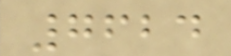7624
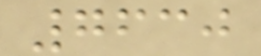7630
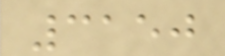3150
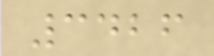3426
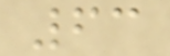63
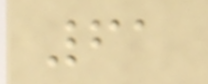61
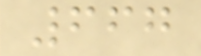667
